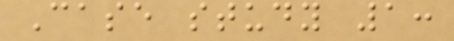Case study 1:
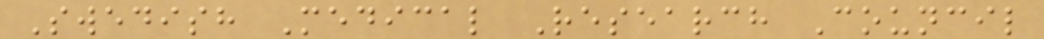Swedish Medical Research Council
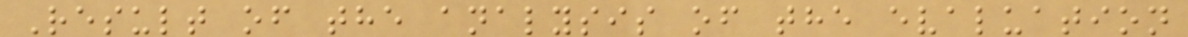Result of the analysis of the evaluation
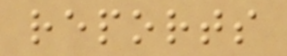reports
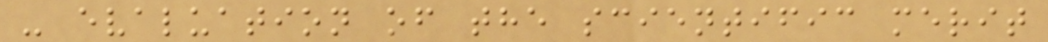- evaluation of the scientific merit
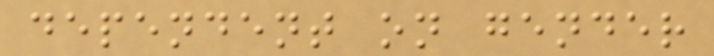dependent on gender
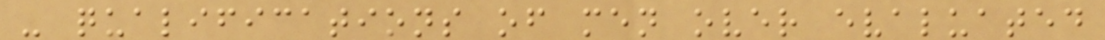- qualifications of men over evaluated
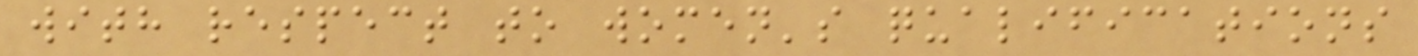with respect to women's qualifications
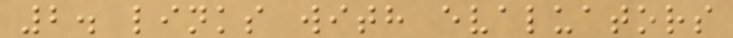2. links with evaluators
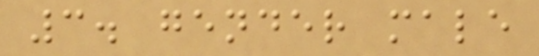3. gender male
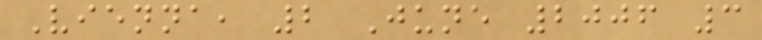Vienna, 2 June 2006 3
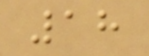18
